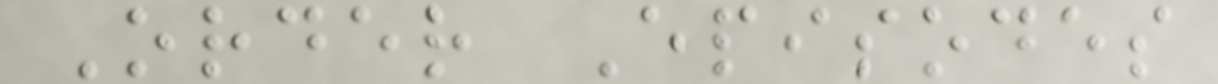Order Episodes
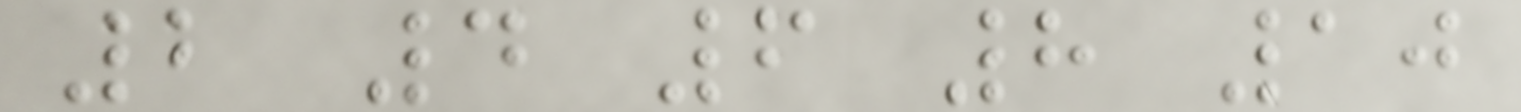2 4 6 8 10
